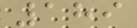189
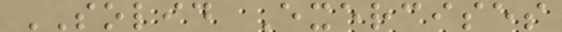SOLID Exercises
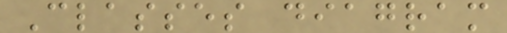Classes diagram
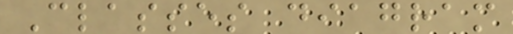Classes diagram
